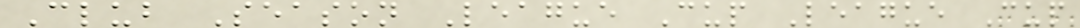Club Season League Cup League Cup
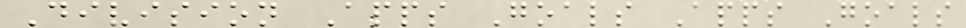Division Apps Goals Apps Goals
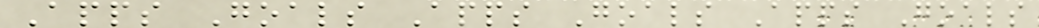Apps Goals Apps Goals Apps Goals
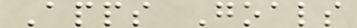Apps Goals
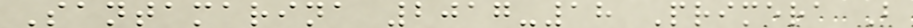Santamarina 2017-18 Primera B
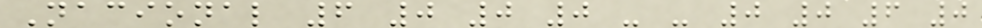Nacional 6 0 0 0 - - 0 0 6 0
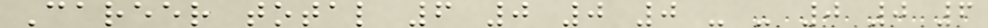Career total 6 0 0 0 - - 0 0 6
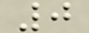0
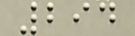294
